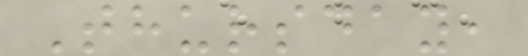Thursday,
